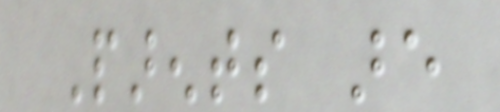Parents are
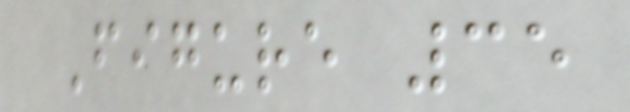Figure 35
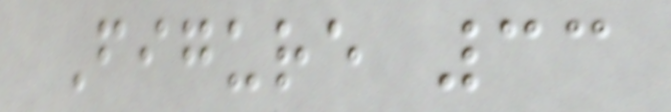Figure 33
